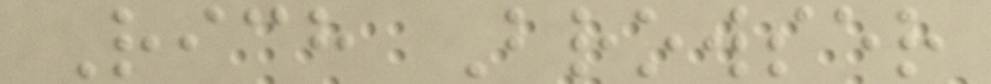Rich Browser
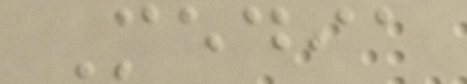Media
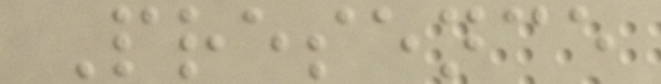Presence
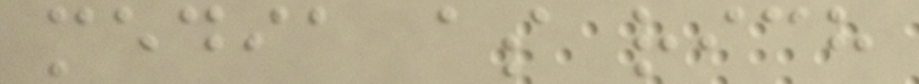media as rich
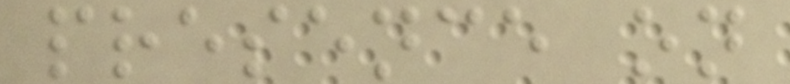presence on
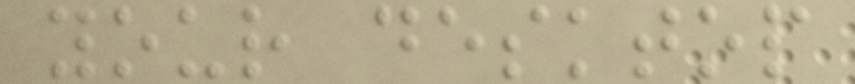your desktop
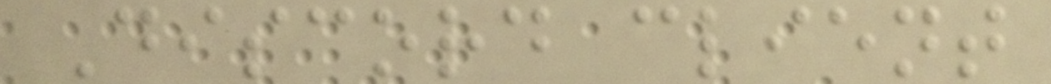Discord client
